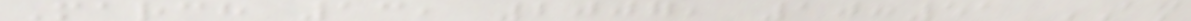March 13, 2007, 10:51 AM
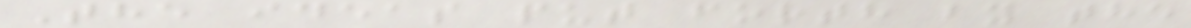The ideas put forth by the
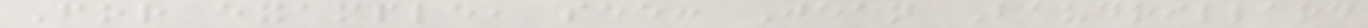For example, see: Jean Baudrillard
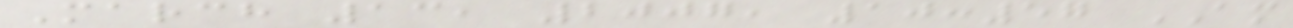March 13, 2007, 10:57 AM
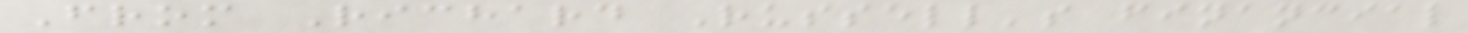From Richard Russell's financial
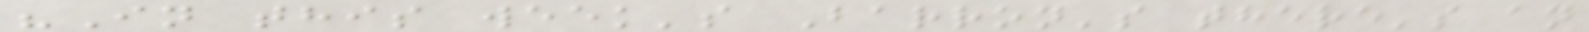"In this week's Barron's there's an
